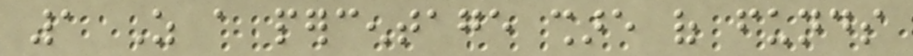1 As a percentage share of funds
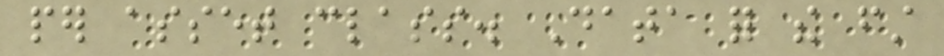per asset class. Data for the first
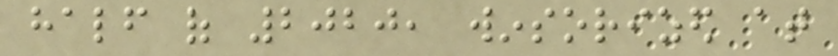half of 2020, winsorized at
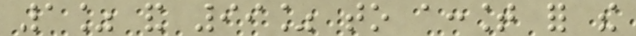1% and 99% to account for the
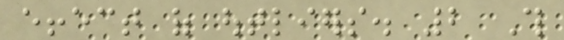effect of outliers. 2 This
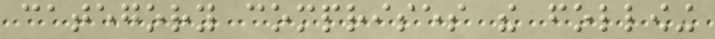category comprises the following
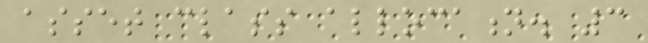asset class allocation. 3
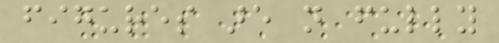figures are not fully
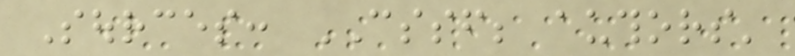Sources: CSSF; authors'
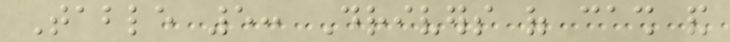Table 5: Drivers of cash and
